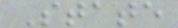State
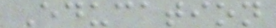Education
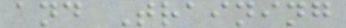and Training
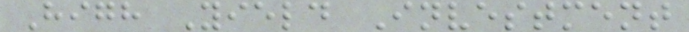High Yield Investment
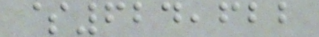$624,622
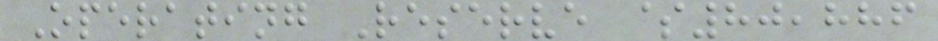Operating Reserve $80,886
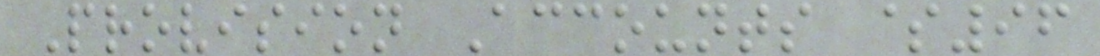Provision Accounts $96
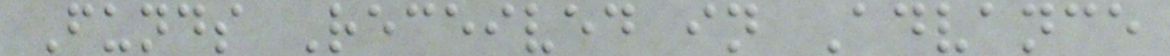Funds Received in Advance
